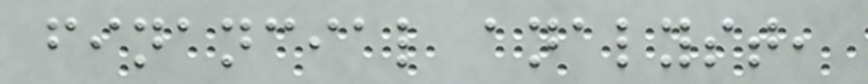financial analyst,
